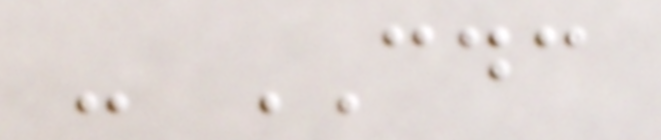- CDC
